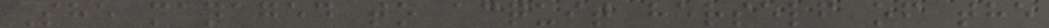She managed to acquit herself of the
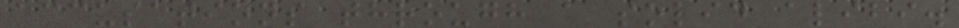accusations through a solid alibi.
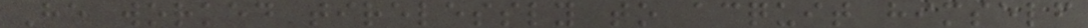He worked tirelessly to acquit himself
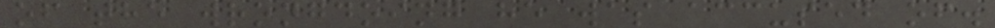of the wrongdoing he was accused of.
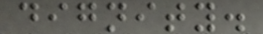dignity.
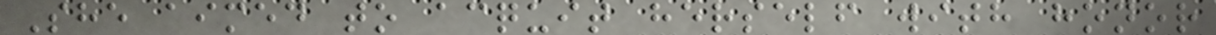She aimed to acquit herself with honor
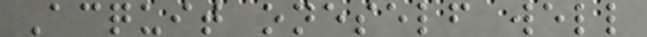Acquit oneself well
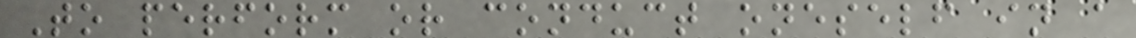To perform or conduct oneself in a
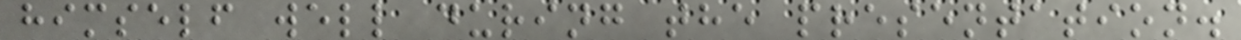himself well during the presentation.
